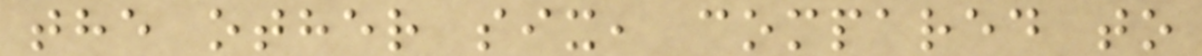the other six, compared to
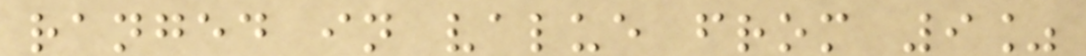ranged in value from 9%
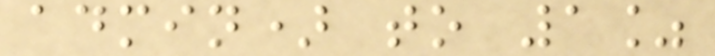admin) to 1%
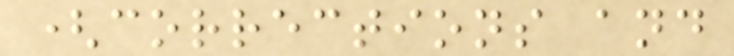(corrections and
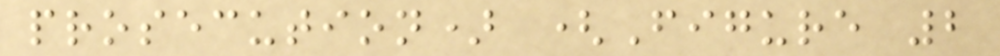prosecution) (Figure 2
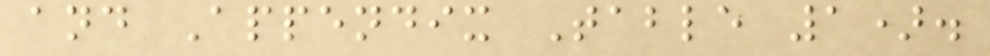and Appendix Table 1).
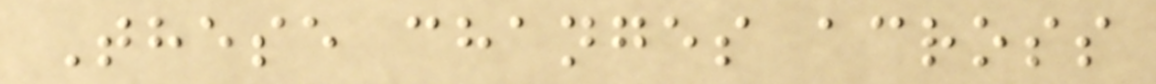These changes across
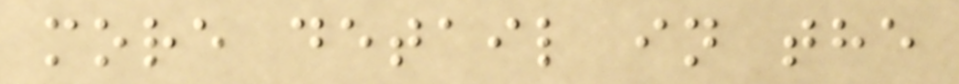more detail in the
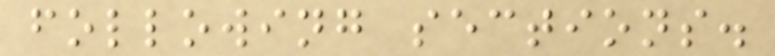following sections.
